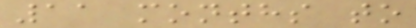11 months to
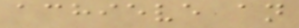achieve an
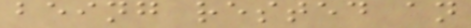being rested an
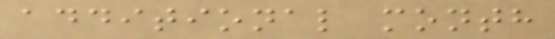additional month
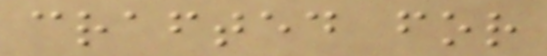crafted for
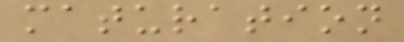maturation
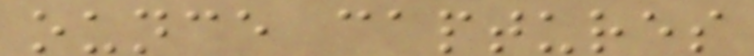ounce captures
